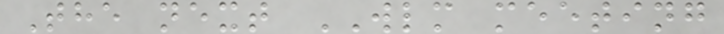The next WLM meeting
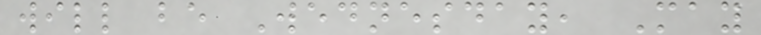will be Wednesday, May
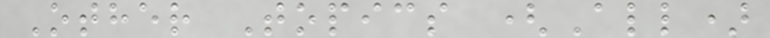Other Topics (All)
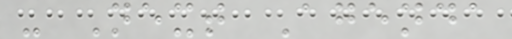- Next Agenda
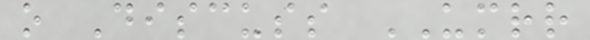o Discuss UMRR
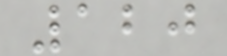120
